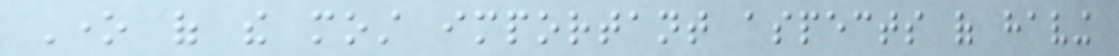One of the most important aspects of having
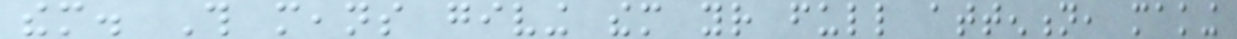them. This means giving them your full attention, making
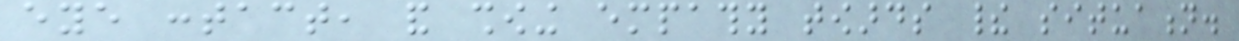eye contact, and showing empathy towards their situation.
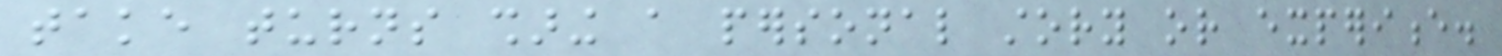take turns sharing a personal story or experience.
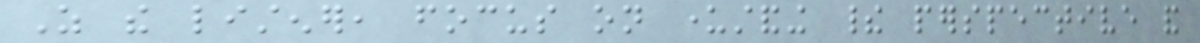As the listener, focus on understanding their perspective and
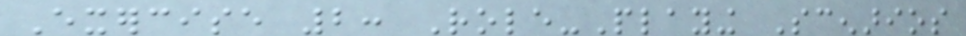Exercise 2: Role-Playing Scenarios
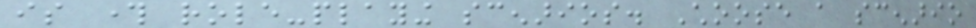is through role-playing scenarios. Choose a scenario
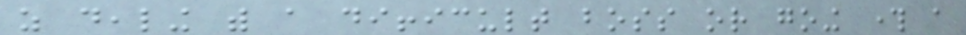as dealing with a difficult boss or going through a
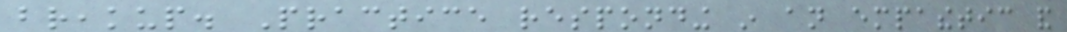breakup. Practice responding in an empathetic and
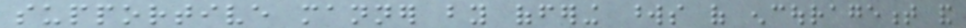supportive manner by offering words of encouragement and
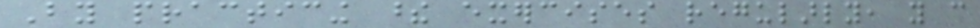By practicing these exercises regularly, you can
